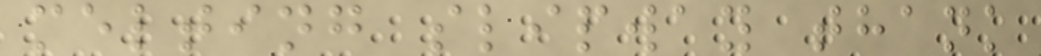melting slipway thank
